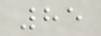85
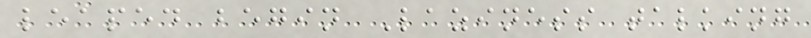leaped begin Laziness talking
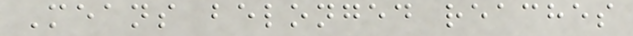Means belonged reaches
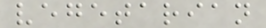vegetarian
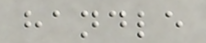handle
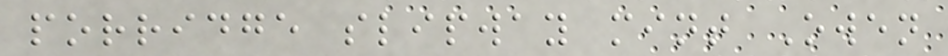porridge slipway mint Owen
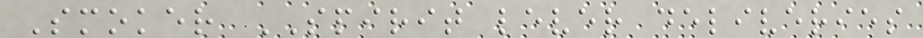Smoker SPIRIT lever deliveries
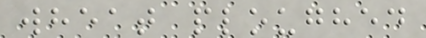wheat ploughed
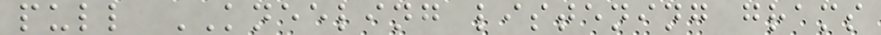pull KNEELING listening grams
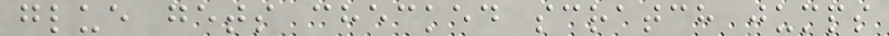glue gets checked scratch jumps
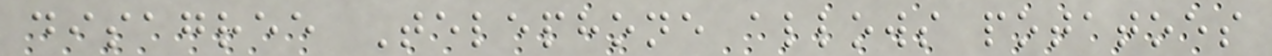disagree Telephone allows potatoes
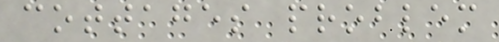cottages problem
